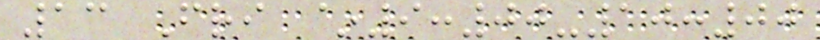13 Fri ~9:00-10:00
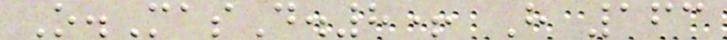O.MasD.8+ H 163
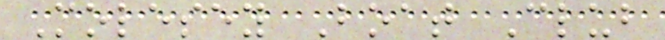Molesey Boat Club
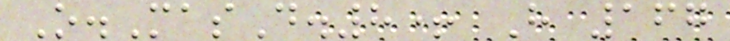O.MasD.8+ H 167
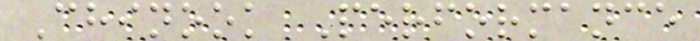Chinook Performance
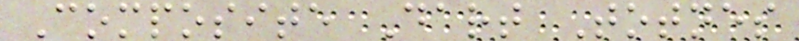Composite Dart Totnes
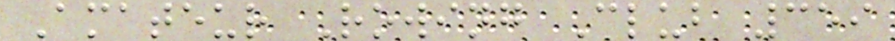Amateur Rowing Club 359
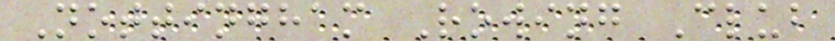Nottingham Rowing Club
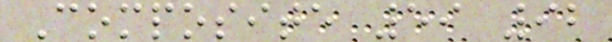Composite 59 92
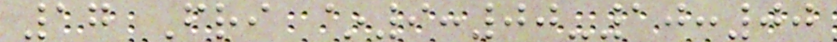17 Fri ~9:00-10:00
